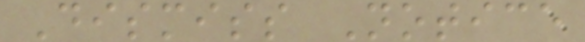Dismiss Notice
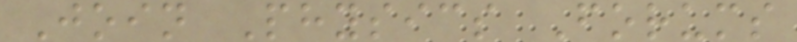Join Physics Forums
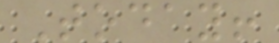Today!
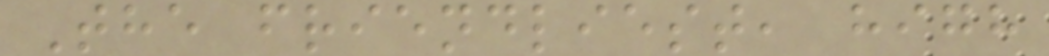The friendliest, high
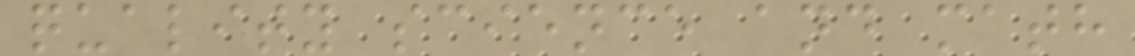quality science and math
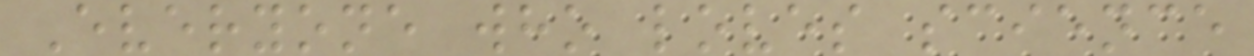Everyone who loves science
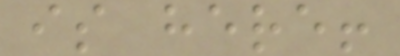is here!
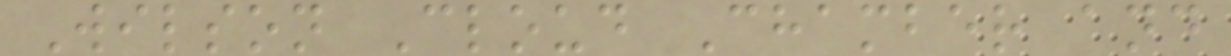Wilson Cloud Chamber and
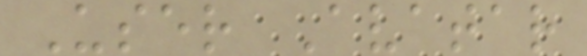User Avatar
